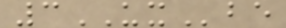3UXbe
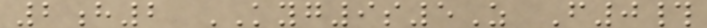2h2 KYG9s5Z F0#
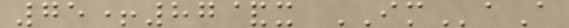75+87&x IMaA
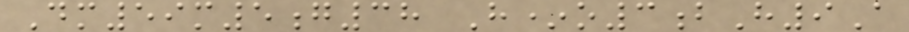Dm59m5g38 H*o3bH9A
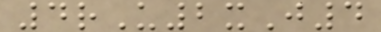4rU2xJ4
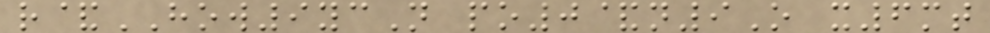r&HOW9ycN po0&n9O x6mt
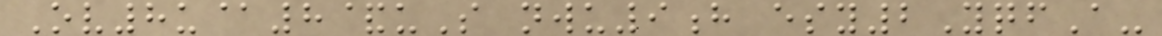Ov8u@8&uS nwu9h esy2YqfA-
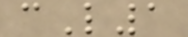cL1
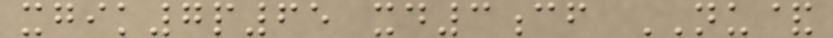xgik7p65 xd3cf NU&
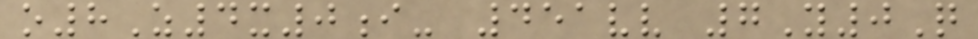o8Z4x0i- 451vv 7Y0Q
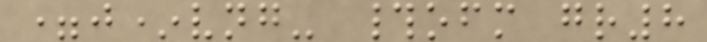=j*vng- #ofm gr8
